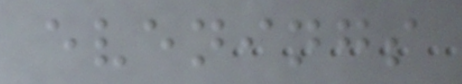evenings
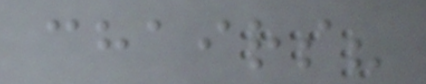chairs?
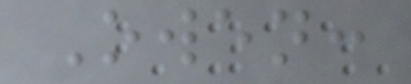Owen:
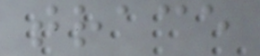trace
